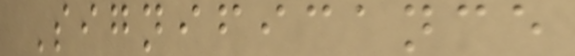Significance
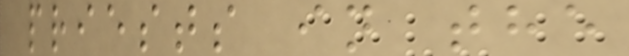priests in the
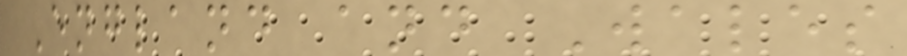England and Wales
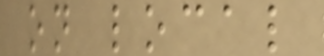on local
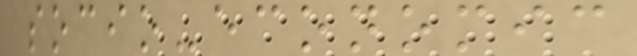socio-economic
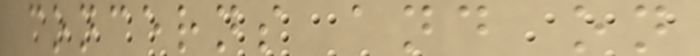concerns and on
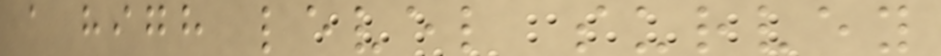a high level survey
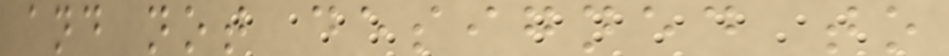and not designed to
